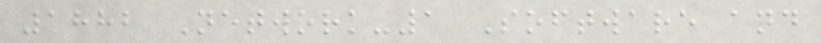1882 Network-1 Software and
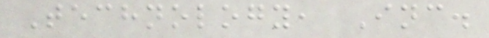Technology, Inc.
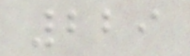229
